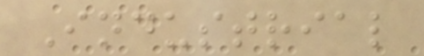Industrial
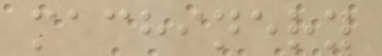machinery
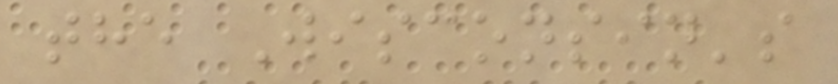the Wisconsin's
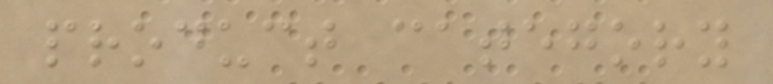product category
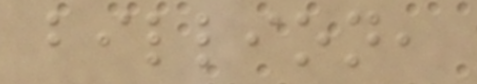billion,
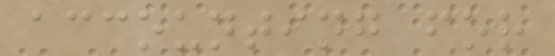accounting for
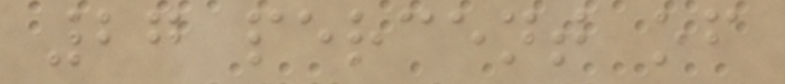27 percent of
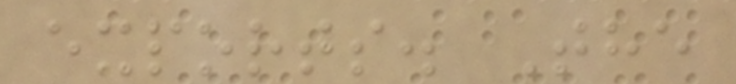exports. The
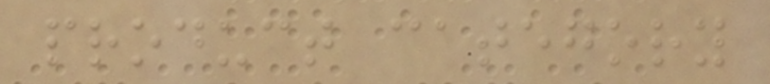product category
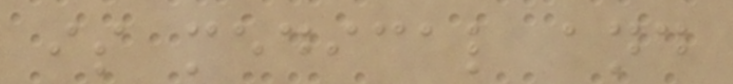is medical and
